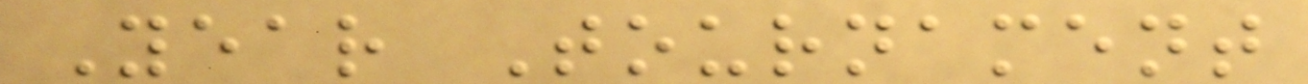Year Tournament
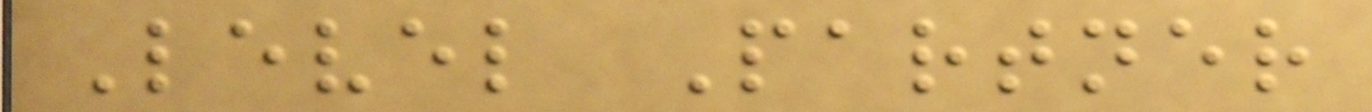Level Partner
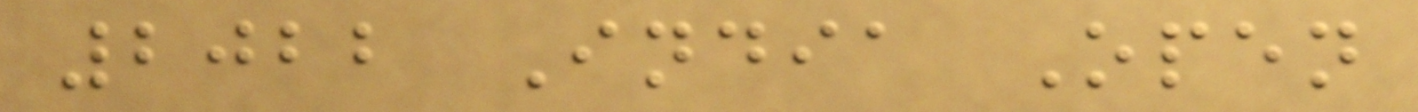2022 India Open
